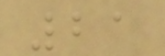21
